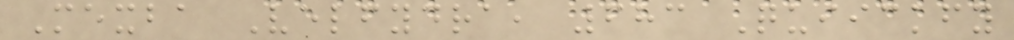Mexba Velfydra, 683 Quiickfy
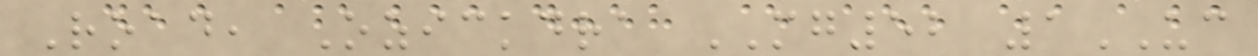Road, Ozickdra MG52 1UC
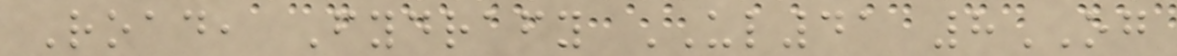Road, Fydrafy UL41 8OG
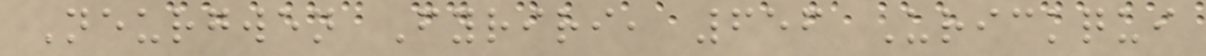Neurgwen Fyriri, 656 Urickqui
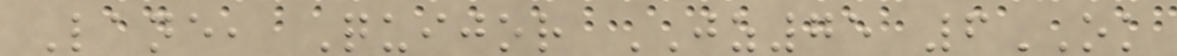Lane, Quijor JZ75 6OK
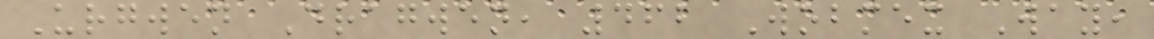Urgwen Dragwen, 462 Wobmex Way,
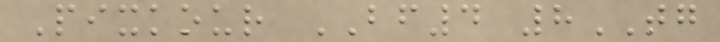Pixkour BF4 8TG
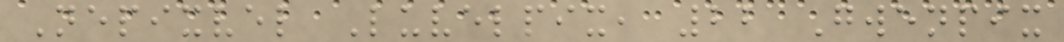Nepixvel Luvelpix, 22 Gwenpix
